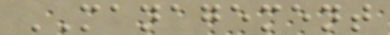MANAGEMENT
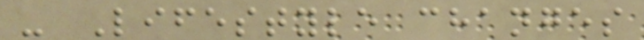- Lifestyle changes
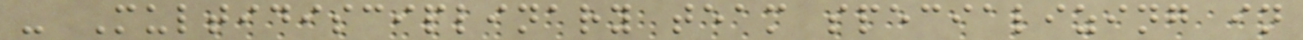- Multidisciplinary team specializing in
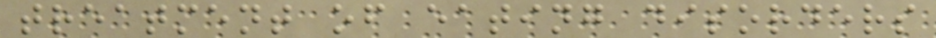treatment of eating disorders
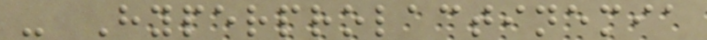- Hyperprolactinemia
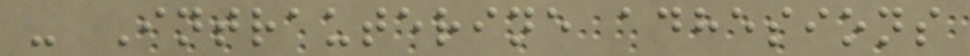- Intrauterine adhesions
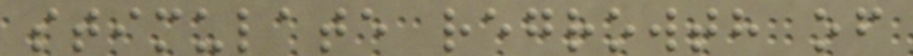stimulate regrowth of
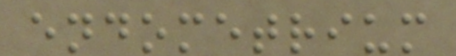endometrium
